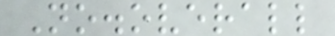No.overall
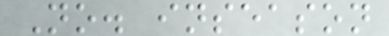No. inseason
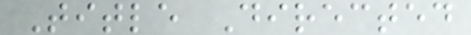Title Directed
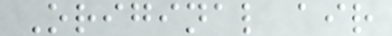Original air
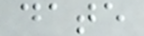date
